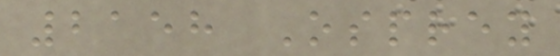2158 Osprey
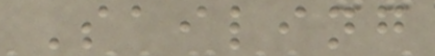Sailing
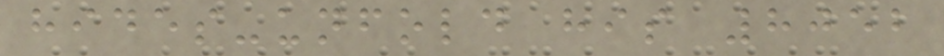hides-unfold his 8052
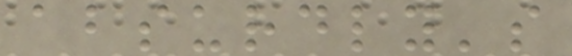absurdly's
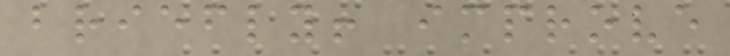briefly! improve
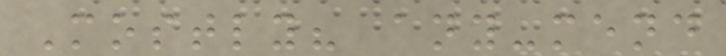Mostly? any-mend
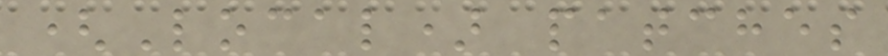(Local) patches
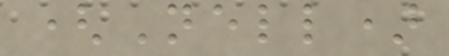(Nell)
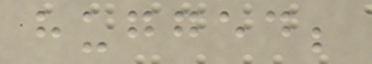hugged;
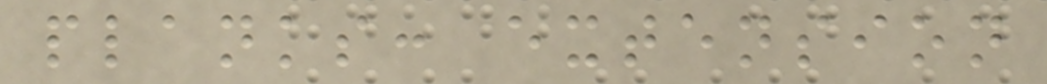planks: extension
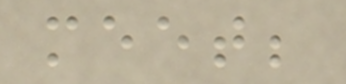meet;
